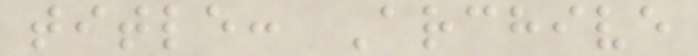title: Archive
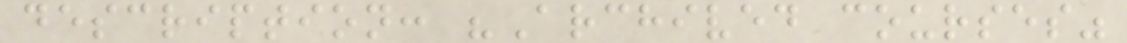description: "Archived courses"
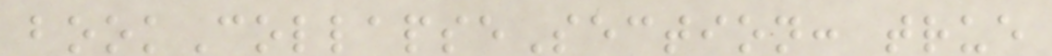bookCollapseSection: true
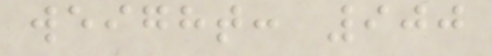weight: 900
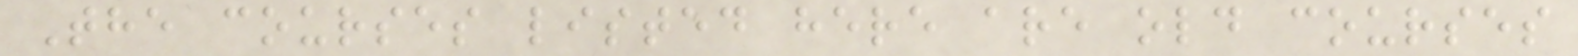The courses listed here are old courses
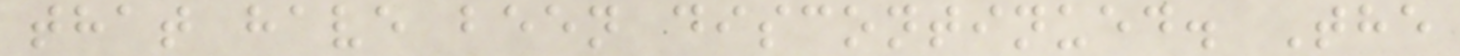that have been discontinued. The
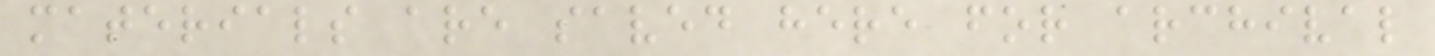materials are saved here for archival
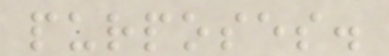purposes.
